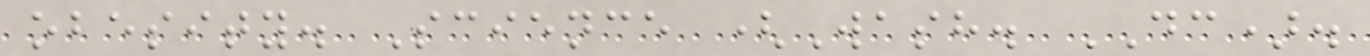obesity. Science (Wash. DC).
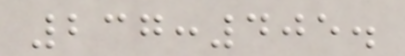237:405.
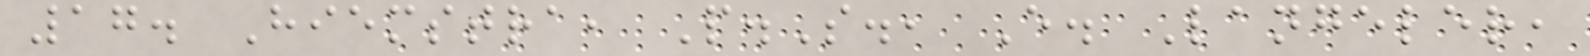17. Hiemstra, P.S., E. Langeler,
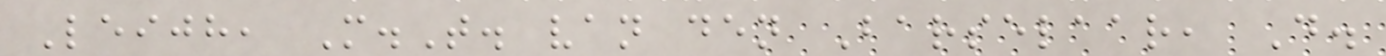Leijh, M.T. van den Barselaar, D.
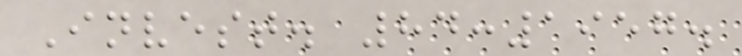Invest. 84:1957.
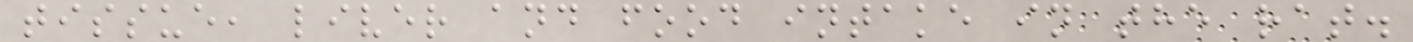tissue, liver and food intake in the rat.
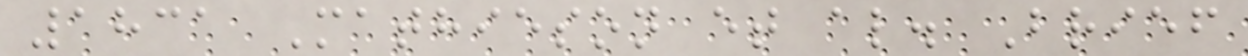1831 Mathieson et al. Brief
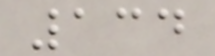134
